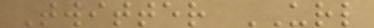Twitter URL
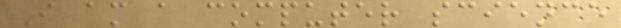I am a computer science
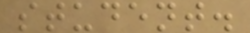student.
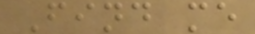Find me
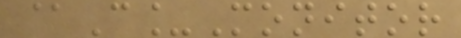@C_Monitor
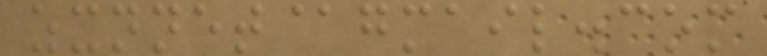zxnnet@gmail.com
